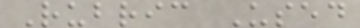Rubric Used
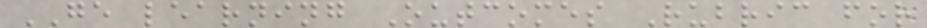GE learning Outcomes Rubric for
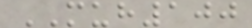MUH100
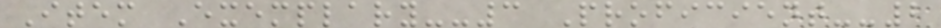Item Exemplary--3 Proficient--2
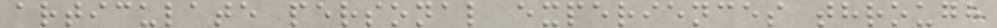articulate personal experiences through
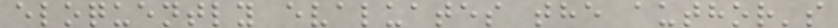eloquently evaluates the author's
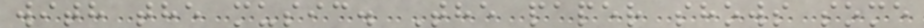with the music. The paper shows some
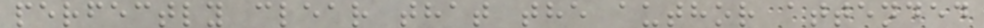perfectly clear that the author attended
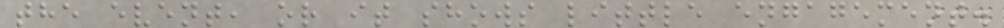the event, or it shows little engagement.
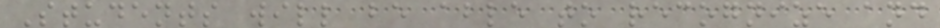Students will be able to recognize and
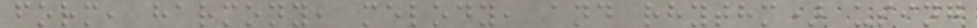form, harmony, melody, and rhythm) using
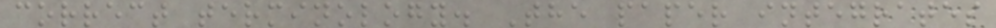correct terminology. The paper integrates
